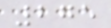275
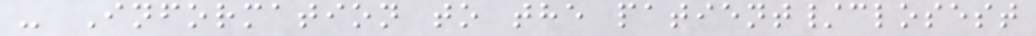- Information to the patient/closest
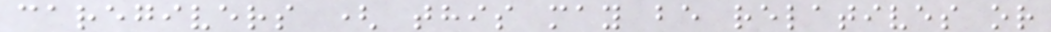caregivers ( this may be relatives or
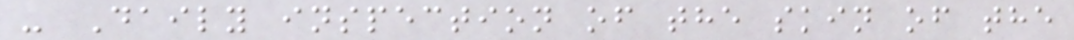- Daily inspection of the skin of the
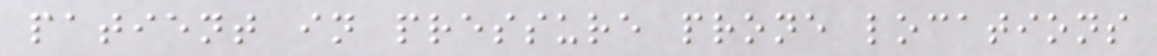patient in pressure prone locations
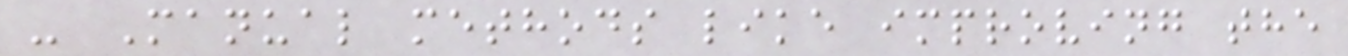- Manual methods like improving the
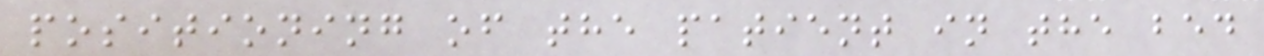positioning of the patient in the bed
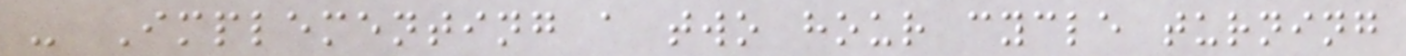- Implementing a two hour cycle turning
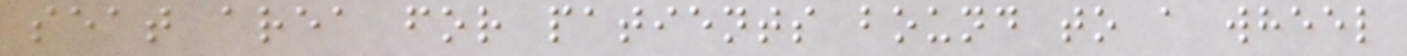seat area for patients bound to a wheel
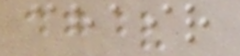chair
